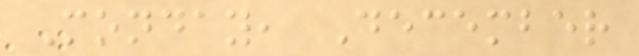Monday, December
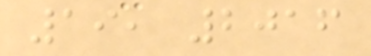19, 2016
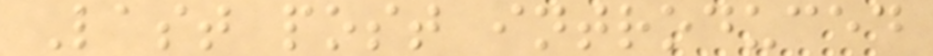Last post introduced
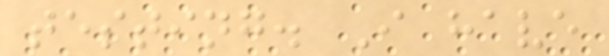testing. I have
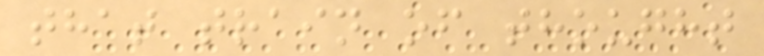that train of thought
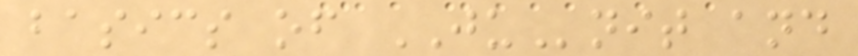basics of JUnit and
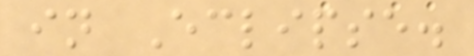in Eclipse.
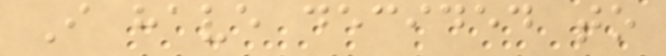I have decided to
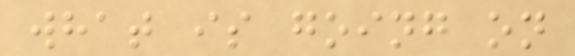what is going on
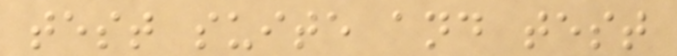test suite and test
